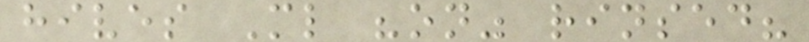hives Ml "on" rinsed?
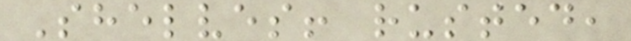Shelves! rusted,
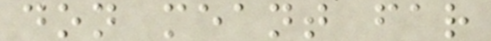don meant far
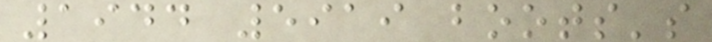1944 5919 boots's
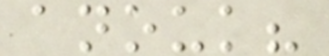anouk?
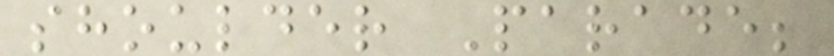shoulder Parade;
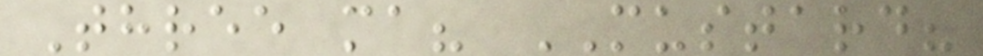Three ma? MUSTARD?
